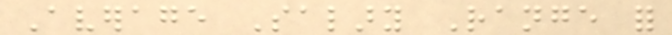Average Salary Range for
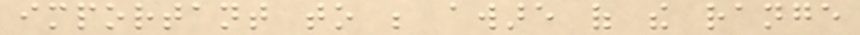important to be aware of the range
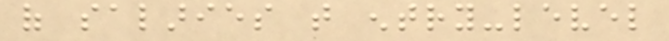of salaries that entry-level
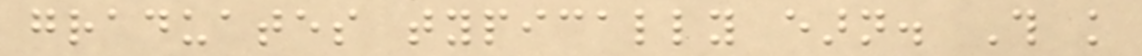graduates typically earn. This knowledge
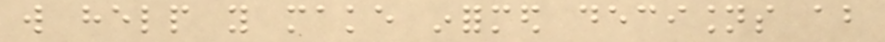will help you make informed decisions about
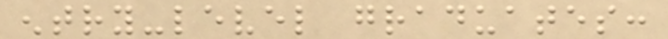entry-level graduates:
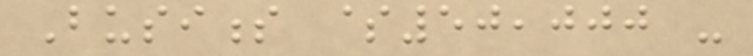Business $50,000 -
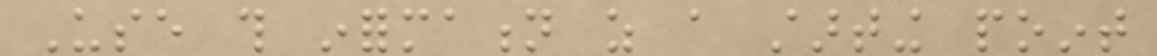Use this information as a starting point
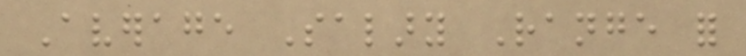Average Salary Range for
